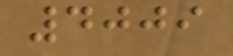4009
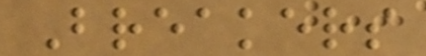Breakers
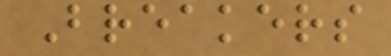Breakers
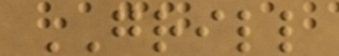GRILL
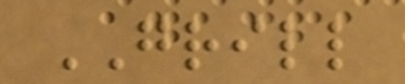GRILL
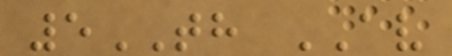5TH AV
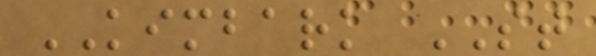KIMBARK ST
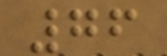76
